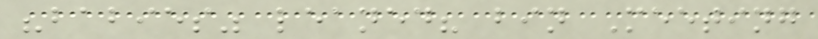"babies" leaned? bin Meeting
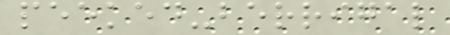peeked-berrigal
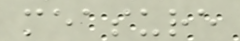measure
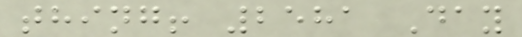thing! 2581 Day
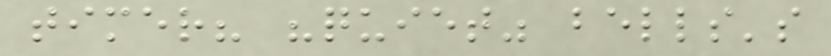timer? "quiet" bells's
